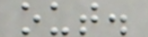out.
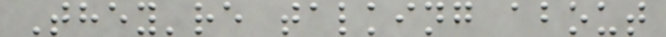They're talking about
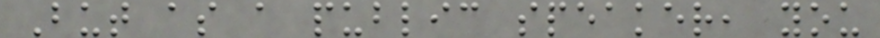But as a public speaker, you
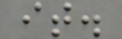it.
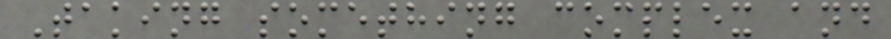Taking something complex and
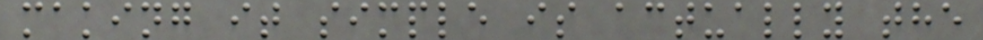making it simple is actually the
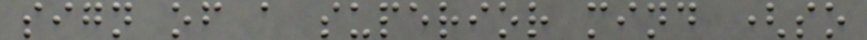sign of a superior mind (so
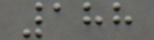188
